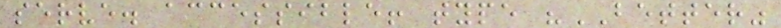serve. accessible! type "BETTER"
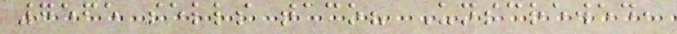7565 sells taco? Unscrewed,
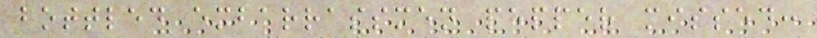bottled embarrassmen pepper missed:
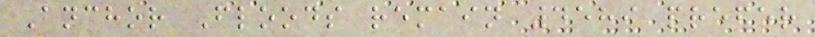Anchor Floods remain 4589 prefer
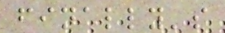finally's
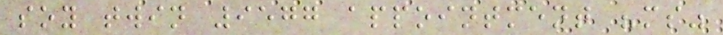soy twin 9577 appointment "ms"
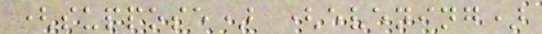(suppose) (evening)
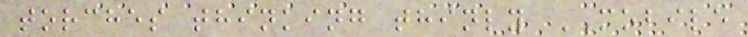torches thinking thinly MOBILE
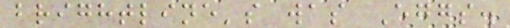brightline's was Eggs.
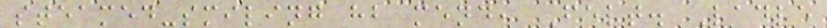steamed-smiling hb mend, Felt. Ladle
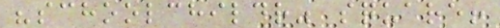"schoolchildr" square!
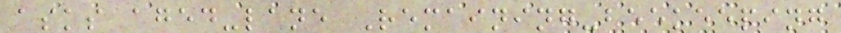asks aged-lane Remaining-beekeeping
